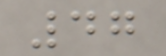47
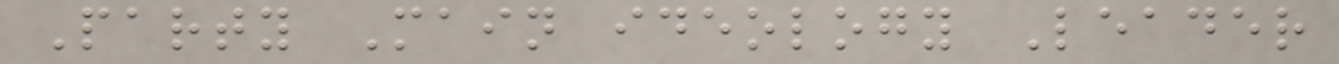Party Main ideology Leader
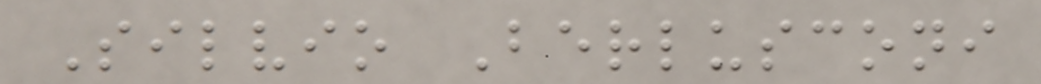Silvio Berlusconi
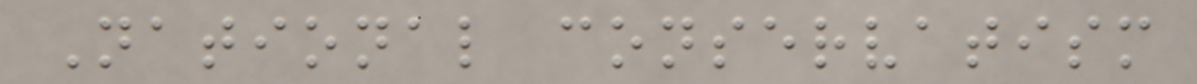National conservatism
